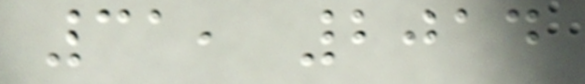31, 2014
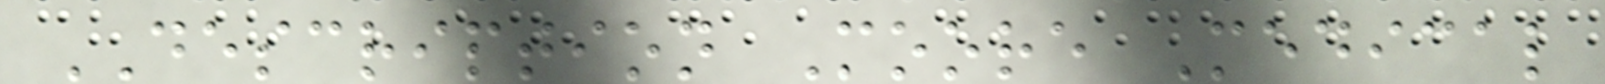DESCRIPTION Moore Medical
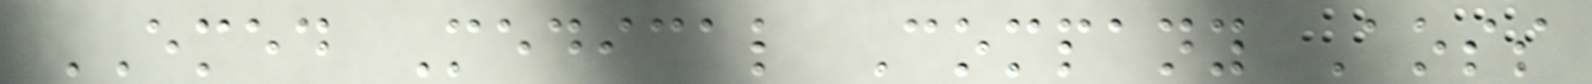EMED Medical Company Aoss
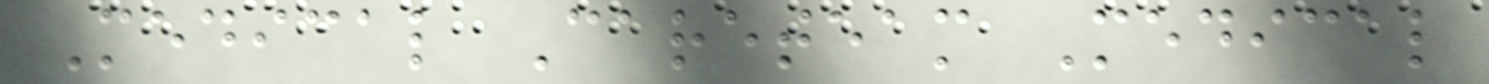Medical Careteam Medical
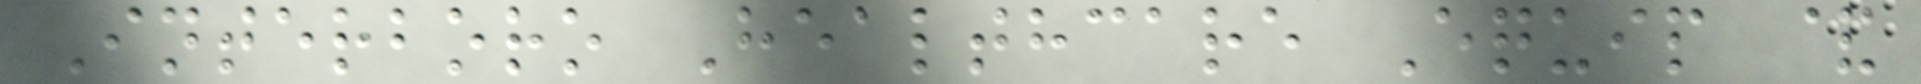Interboro Healthcare Equip &
